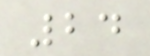24
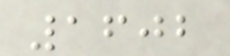1602
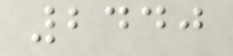2440
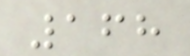168
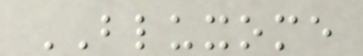BLUXOME
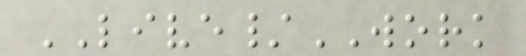LIVE/WORK
